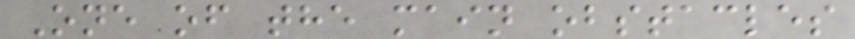One of the main obstacles
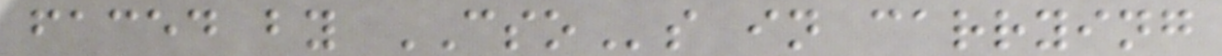faced by CSOs in carrying
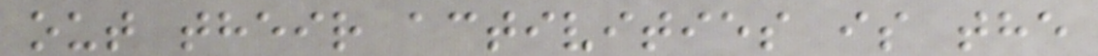out their activities is the
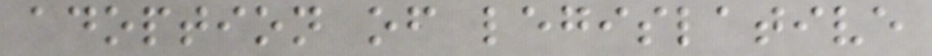adoption of legislative
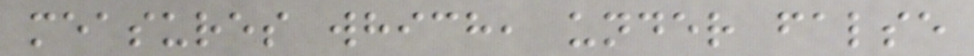measures which, under false
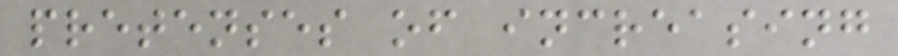pretenses of increasing
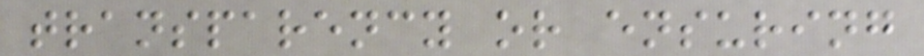transparency or ensuring
